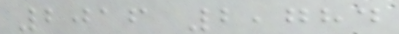2016 2,784
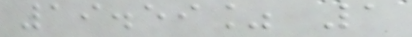19.59% 1
